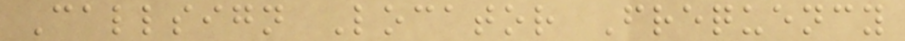Callsign Locator Frequency
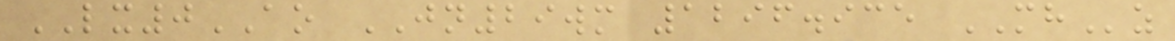LX0AO JN29wm 1296.935 MHz
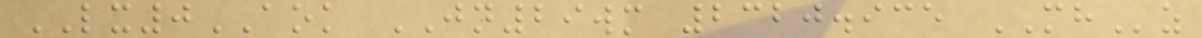LX0AOK JN29wm 2320.935 MHz
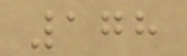178
